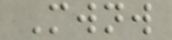Mwnw
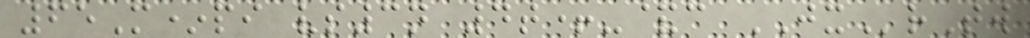65M*pi vs3n 4t+-&c JXrTw
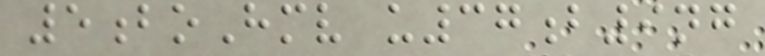5boHmv u37b9ng
